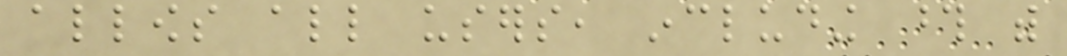allows all users, including those with
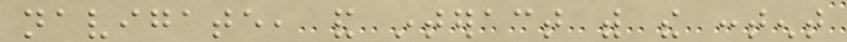navigate, and interact with the content
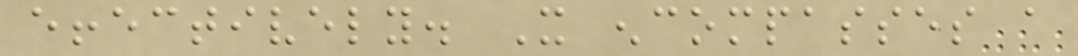effectively. It encompasses a
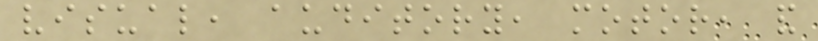visual, auditory, motor, and
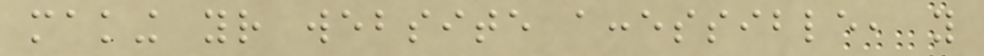making your website accessible, you
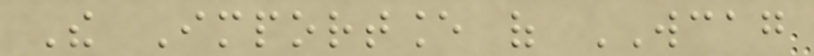The Importance of WCAG
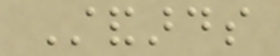Standards
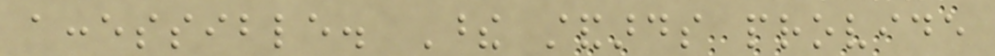accessible. These standards provide
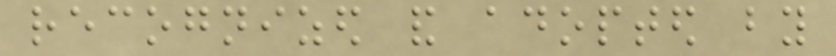recognized and adopted by
